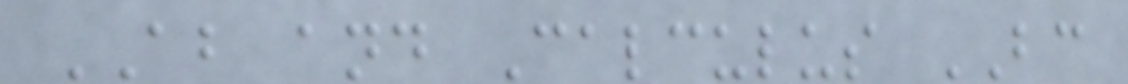AB and Calculus BC
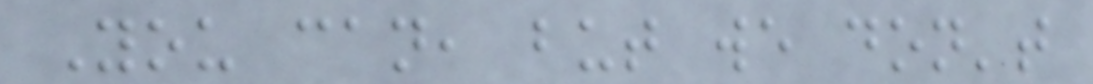You can, but we don't
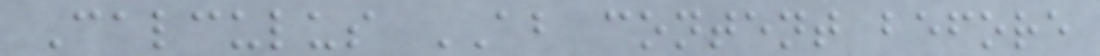Calculus AB content before
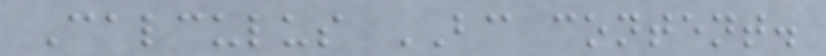Calculus BC content.
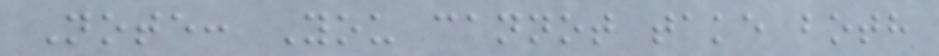Note: You cannot take both
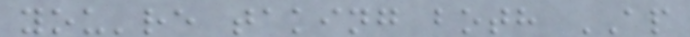you're taking both AP
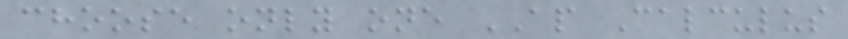choose only one AP Calculus
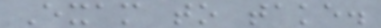Exam to take.
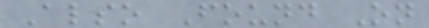Also Found On
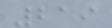219
